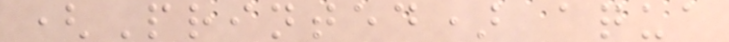(Printed) aqua
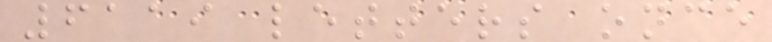6119 letters once
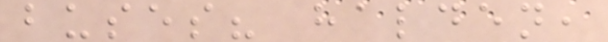buses? halden,
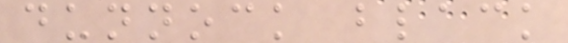dunnock black
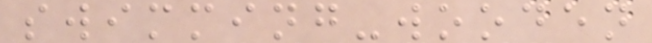swimming-wooden
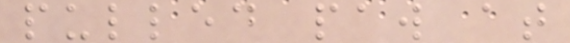pulled paw at
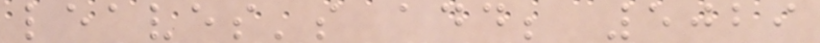leaves's add; 5029
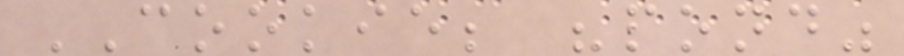COOKIE; "pond"
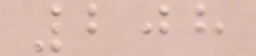208
